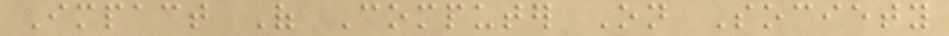Impact Of Computer On Society
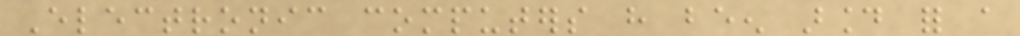Electronic computers have been around for a
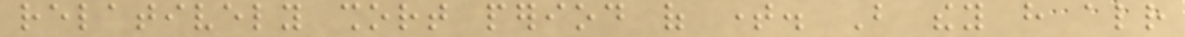relatively short period of time. But they have already
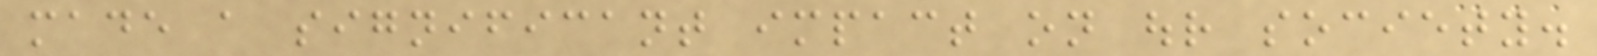made a significant impact on our society.
